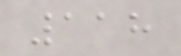118
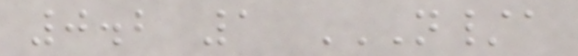0.2 1 N/A
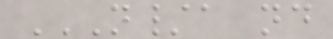N/A ND
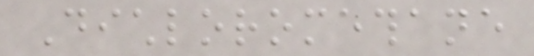Dichloromethane
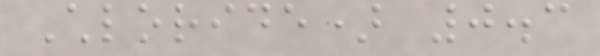Chloride) 0.3
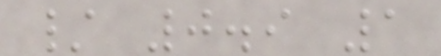/ 0.9 1
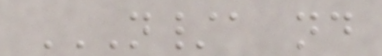N/A ND
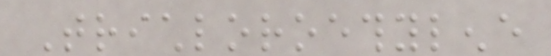Trichloroethylene
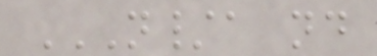N/A ND
